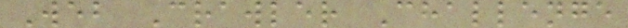Web Crawler Challenge
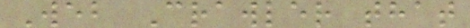Web Crawler that
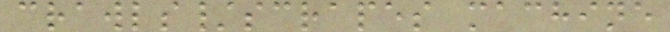crawls/scrapes machine
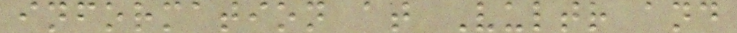information at Vultr and
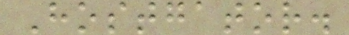Hostgator.
